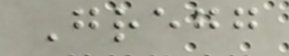Gregg
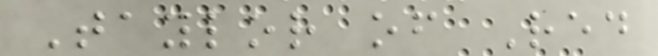Taylor of Red
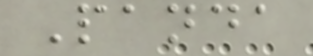Panda
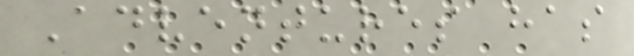Adventures has
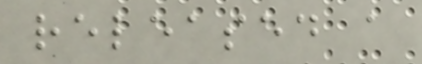released a
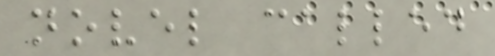novel called
